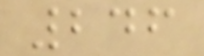246
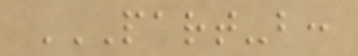PART-B:
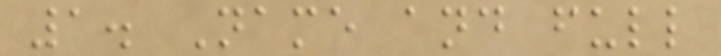1. Name and full
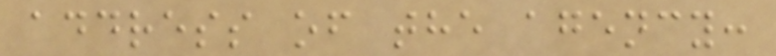address of the agency:
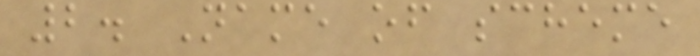2. Name of scheme
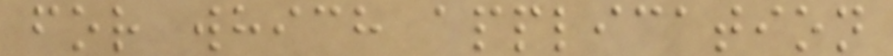for which application
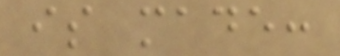is made:
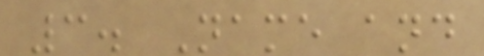3. Name and
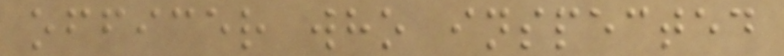officer who inspected
